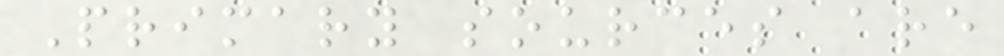Primary sources are
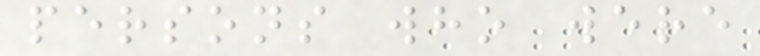persons who were
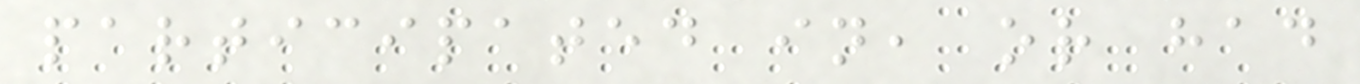participated in, or had
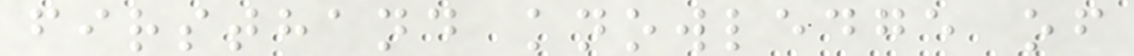firsthand knowledge of
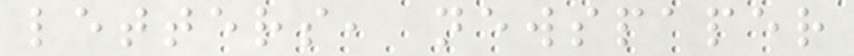letters, newspaper
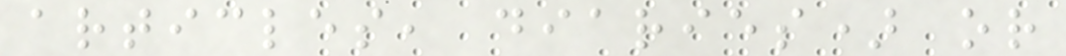articles, diaries) or
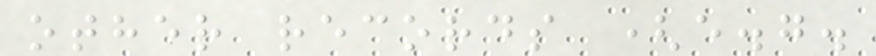other records (e.g.
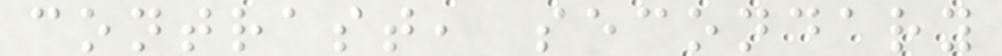contrast, secondary
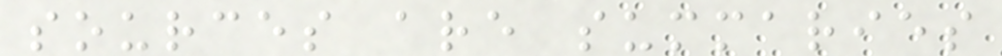sources are summaries
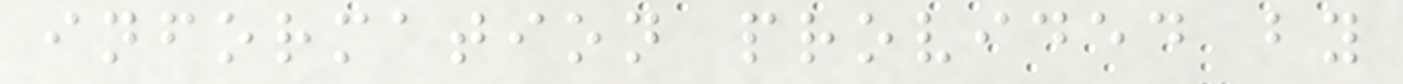information provided by
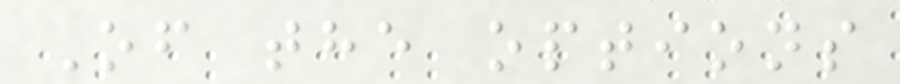Of the options
